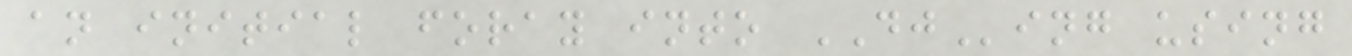an initial foray into DJing using
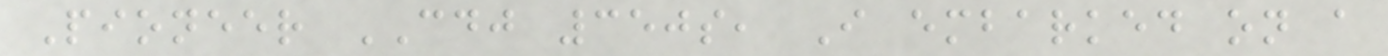Pioneer CDJ 350s, I embarked on a
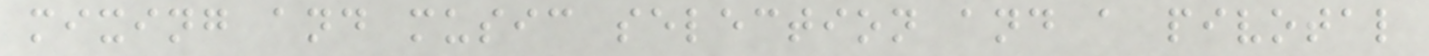mixing and music selection and a pivotal
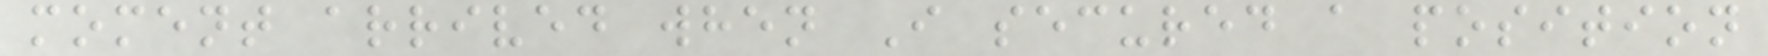moment arrived when I secured a position
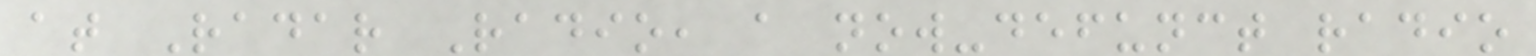at Radar Radio, a now-defunct radio
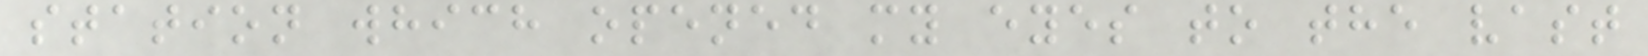station which opened my eyes to the vast
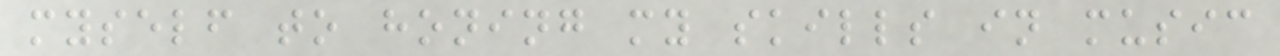myself to honing my skills in music
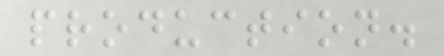production.
